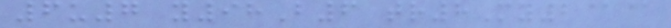6u7 y98B6 tr8My2@@
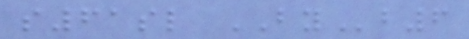s61sl BYb6
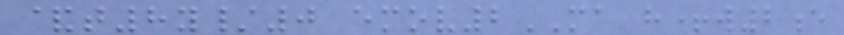&t8y/0 emov2MA h+w2e
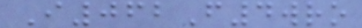I062F4wro
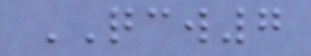QCW7
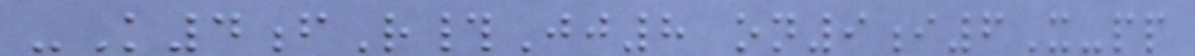-K4fR#Jj8 on9i6X-pp
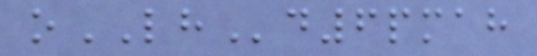oLHd6pmah
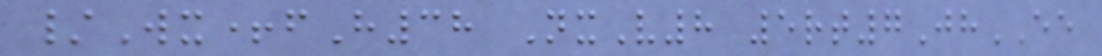/Wx+fH38 NxV8 5rt7JhEE
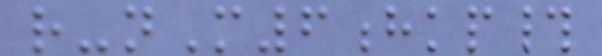r-nM6hkp#
